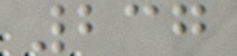237
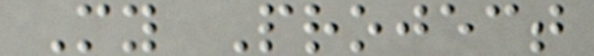My Project
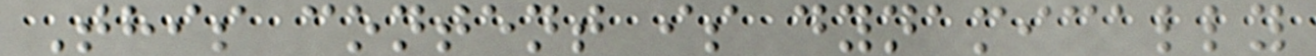This content is dynamically
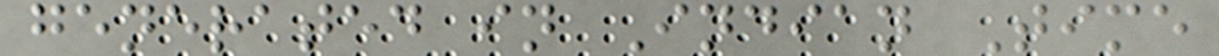generated in Indian Time
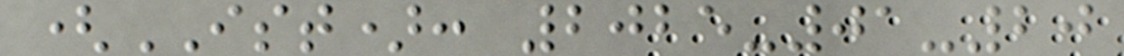(IST): 2025-01-20
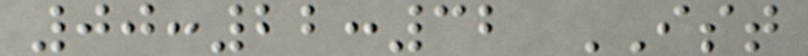00:22:32 IST
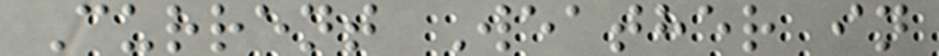Current Weather in
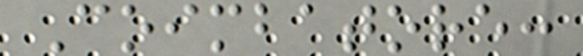Coimbatore:
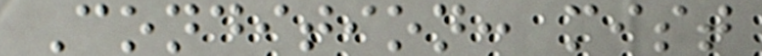Condition: mist
